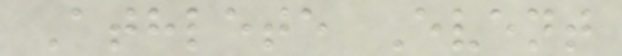Athlete Event
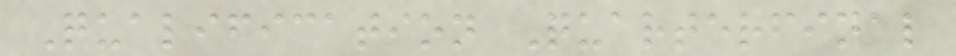Qualification Quarterfinal
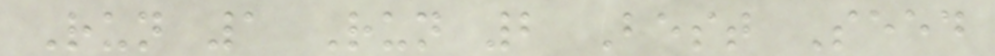Run 1 Run 2 Best Seed
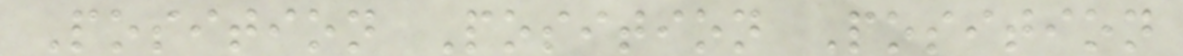Position Position Position
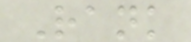Rank
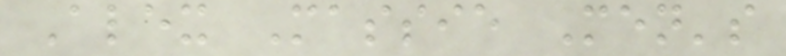Alex Massie Men's
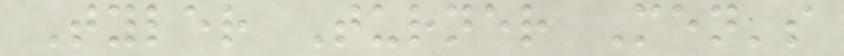Tyler Turner Men's
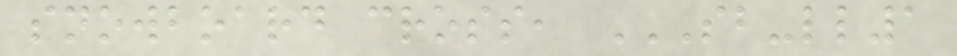snowboard cross, SB-LL1
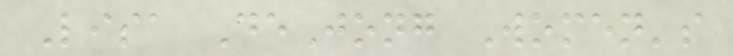Lisa DeJong Women's
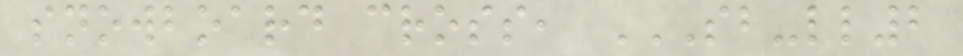snowboard cross, SB-LL2
